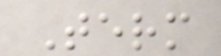Term
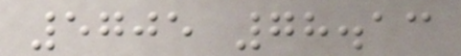5705 78.13
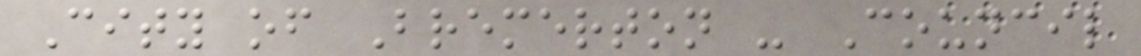City of Bremerton - Council
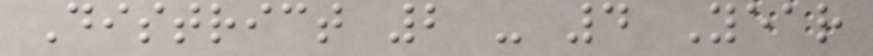District 2 - 4 Year
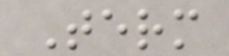Term
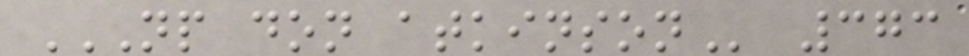NP DON ATKINSON 373
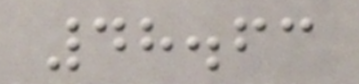48.63
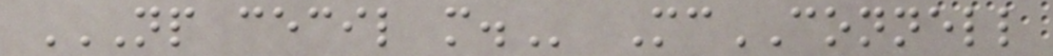NP CECIL M. McCONNELL
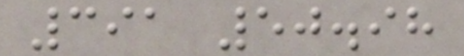391 50.98
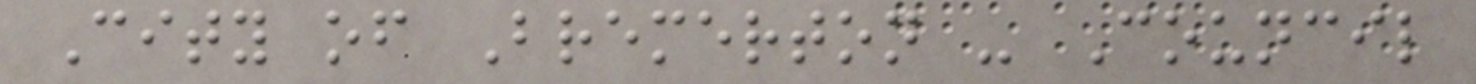City of Bremerton - Council
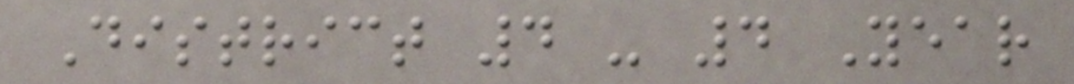District 4 - 4 Year
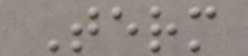Term
